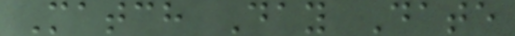Match Day Date
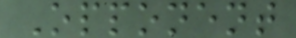Opponent
